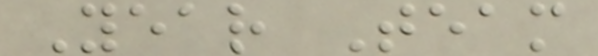Year Team
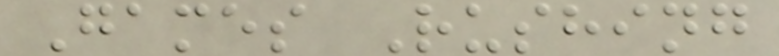Games Rushing
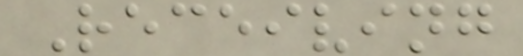Receiving
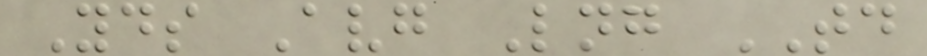Yds Avg Lng TD
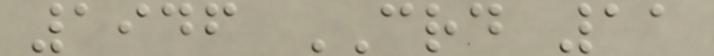1946 CRD 11
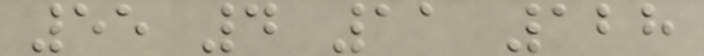55 4 11 128
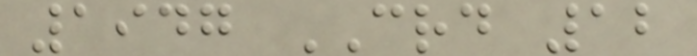1947 CRD 12
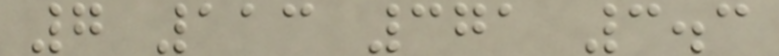7 113 371 3.3
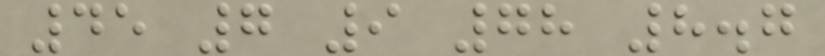45 7 9 78 8.7
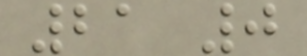21 0
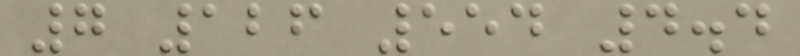7 126 554 4.4
